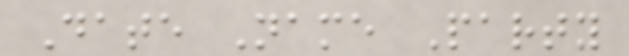Date Name Party
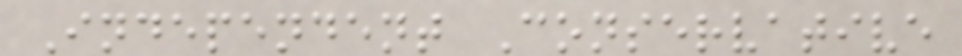Independent Conservative
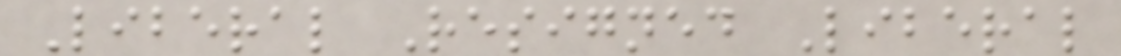Liberal Resigned Liberal
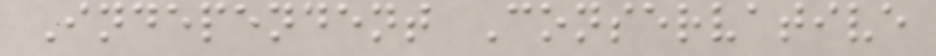Independent Conservative
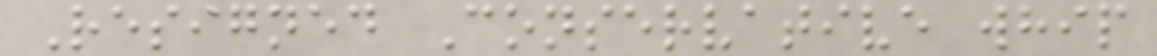Resigned Conservative whip
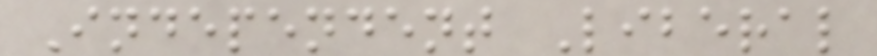Independent Liberal
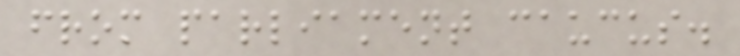from parliament caucus.
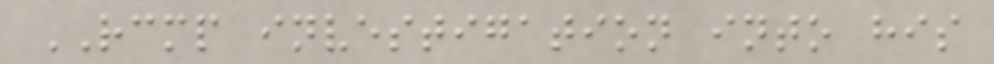RCMP investigation into his
